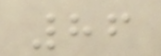86
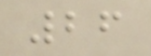26
